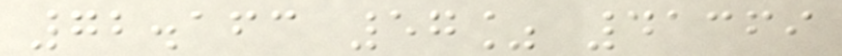72.163 57% 41369
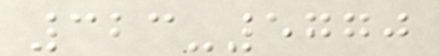323-5770
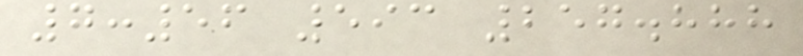7:56 593 257.888
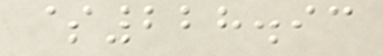$228.93
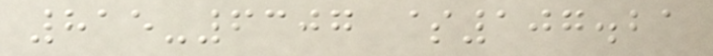815-6307 $107.21
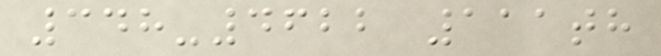348-4622 111th
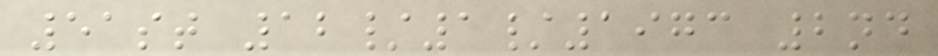51st 12/1/1973 2nd
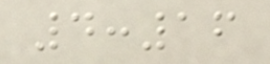4:16
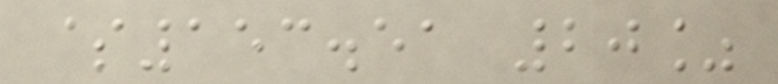$153.51 20%
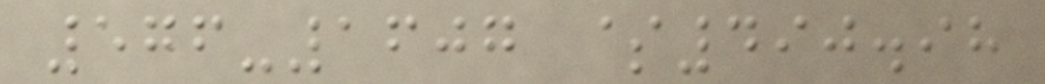576-1607 $490.98
